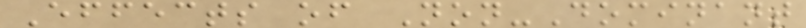Effects of Non-Dominant
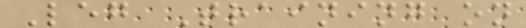Leg Training on
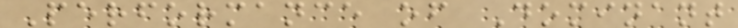Performance of Dominant
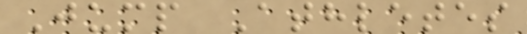Jump Athletes
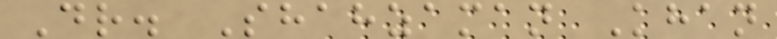Dr. Shahzaman Khan
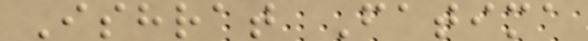Ishrat Fatima
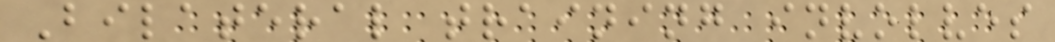Bilateral training involves
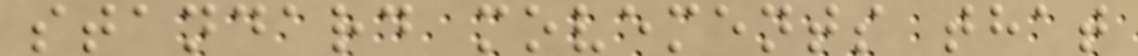standard movements that
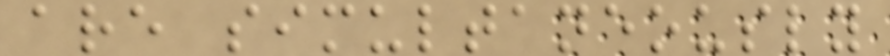are simultaneously
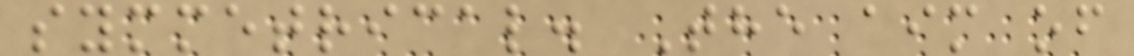symmetrical. The aim of
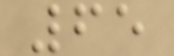65
